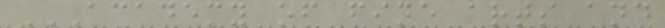ACADEMY OF FINE ARTS AND
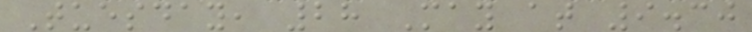Tuesday, 28 May at 9.30
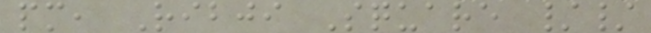pm, Ribji Square //
